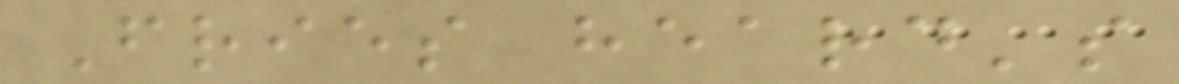Fries heard's
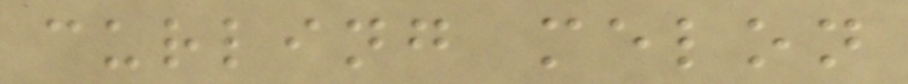curling melon
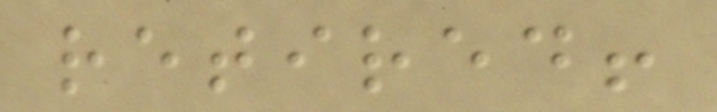retired!
